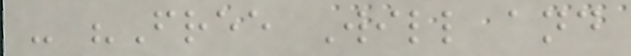- "Free Will and
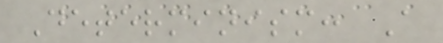Determinism: A
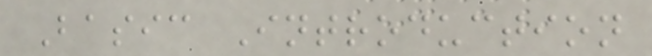Basic Introduction
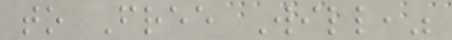to Free Will,"
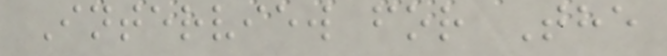Interview for The
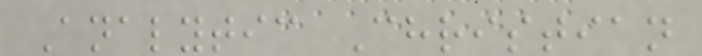Analytic Christian
